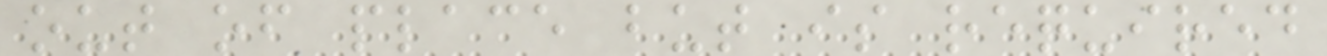out of place but is required
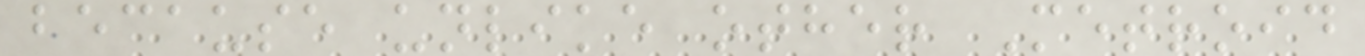because unlike other Metroid
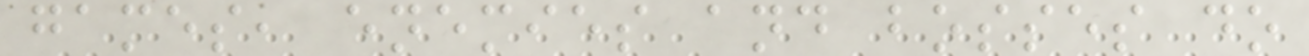games, enemies and bosses do
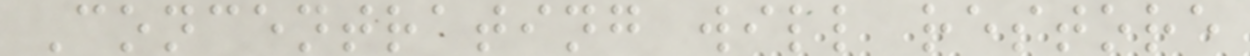Concentrating will restore
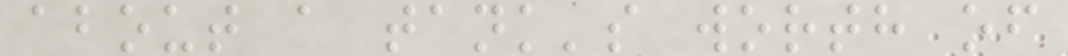about a tank's worth of
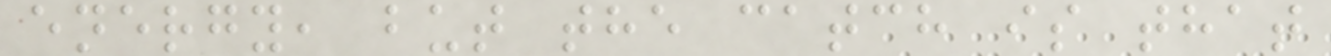energy, but the catch is that
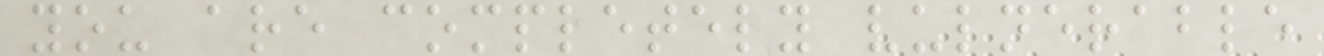you are completely vulnerable
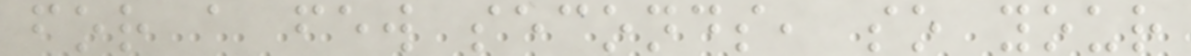for a few seconds, so your
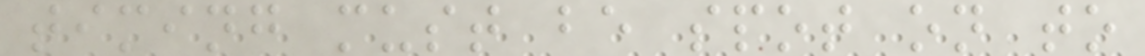timing must be spot on to
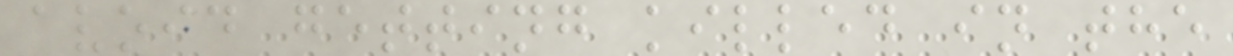avoid getting killed in the
